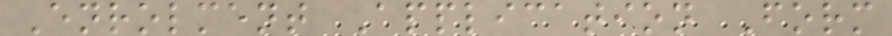Enrolment Application Form
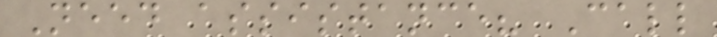Need assistance? Call
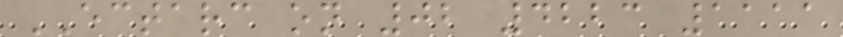ECTARC on 02 4223 1111
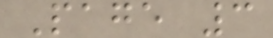Page 3
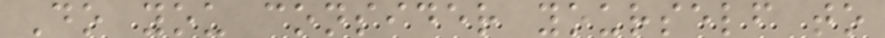Do you consider yourself to
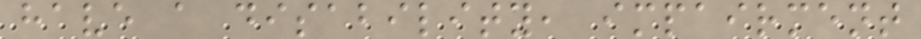have a disability, impairment
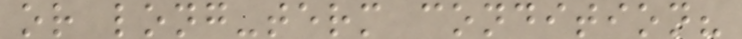or long-term condition?
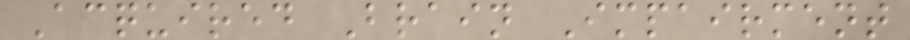Acquired Brain Impairment
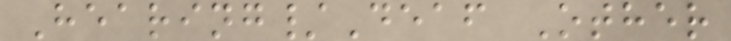Hearing/Deaf Other
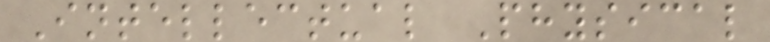Intellectual Physical
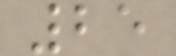25
